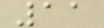11
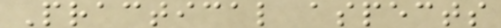Practical aspects
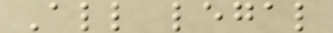All legal
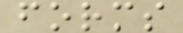forms
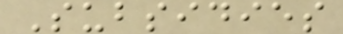Subsidies
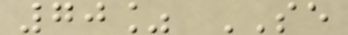70% SE
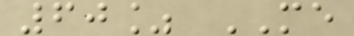60% ME
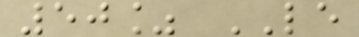50% LE
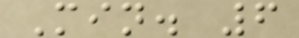Min. 6
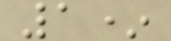1*
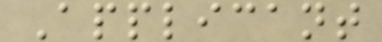Applicant
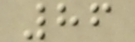86
